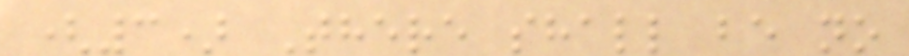(3) There shall be no
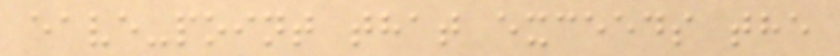eave-point that exceeds the
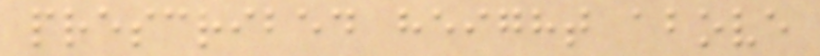prescribed height above
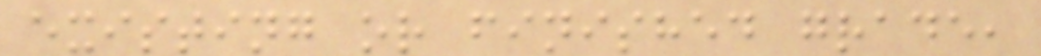existing or finished grade,
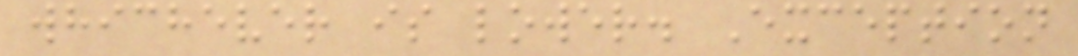whichever is lower. Exception
